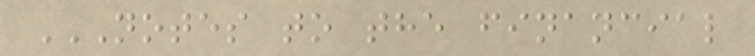NOTES TO THE FINANCIAL
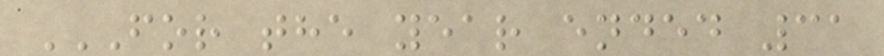FOR THE YEAR ENDED 31
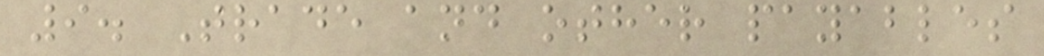9. Trade and other payables
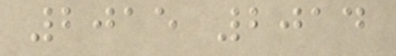2015 2014
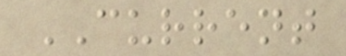CURRENT
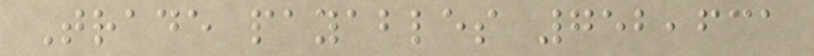Trade payables 752,631
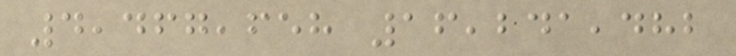4,467,658 16,241,482
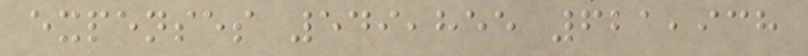expenses 549,855 621,938
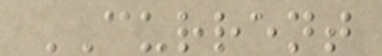CURRENT
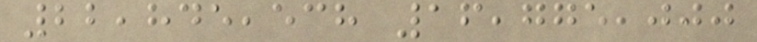22,845,538 16,775,000
